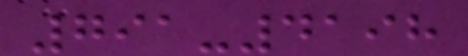791-4198
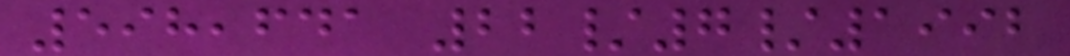598,641 22/7/1992
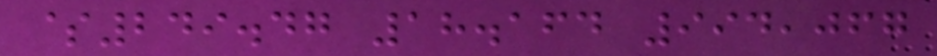$249.47 18.164 994,067
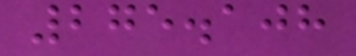275.108
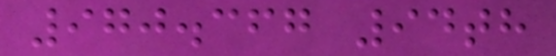970.367 94th
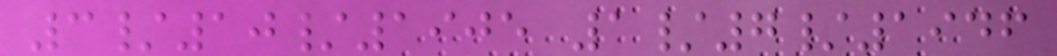3/10/1905 1/7/1946
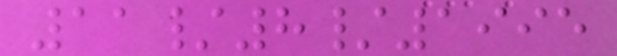11/8/1995
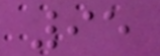95
